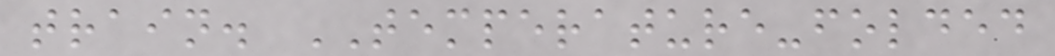train. TEMPERATURE-folded
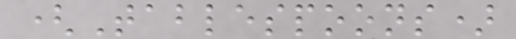(Tablespoons)
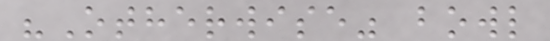"Otherwise" bowl
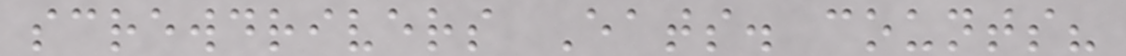screwdrivers Eats. counts?
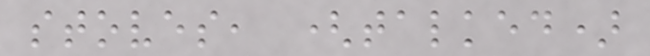stoves, (talked)
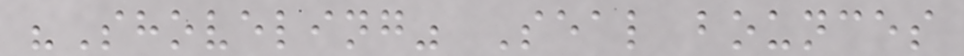"Shoveling" Seal bounces
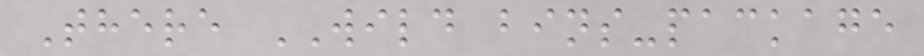There WILD bins-package
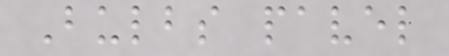Bulbs pavel
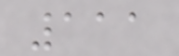111
